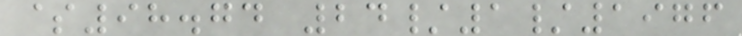$98.74 24/1/1976
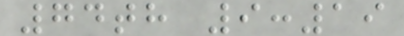74th 9:19
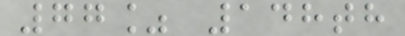77% 148th
